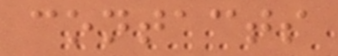contacts
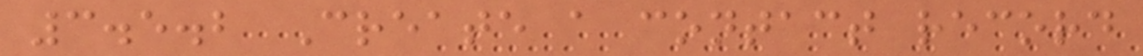3.5.2 Create a contact record
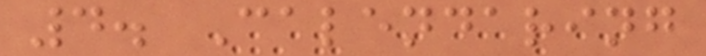4. Calendaring
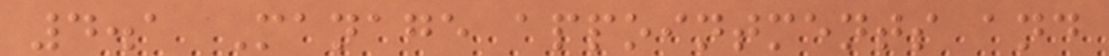4.1 Manage appointments and
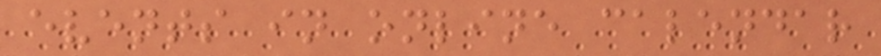events in online calendar
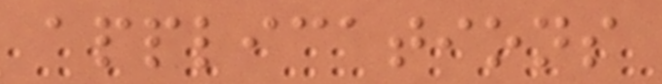applications
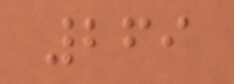269
